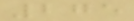275
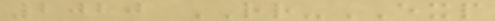2020 RR-EXP
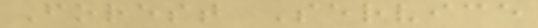Forest Service
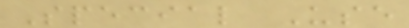Special Use
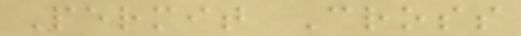Permit Cross
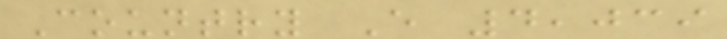Country E 4,039
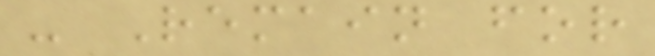- Remain for
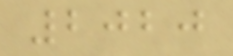2020
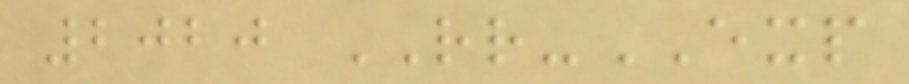2020 RR-EXP
